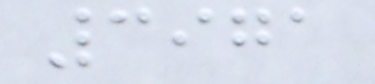3971
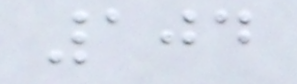104
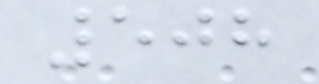508
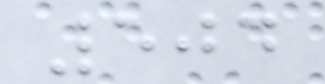504
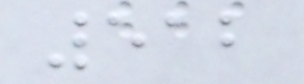512
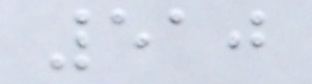510
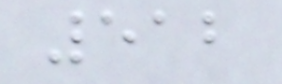512
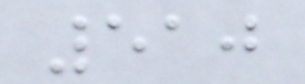510
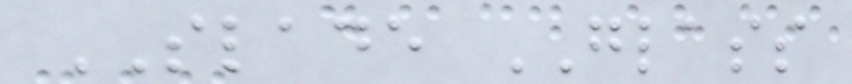SLADE GLASS
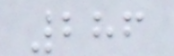286
